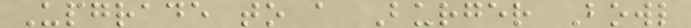Upgrade to a Burger Bowl
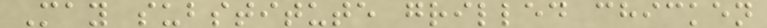May substitute grilled chicken
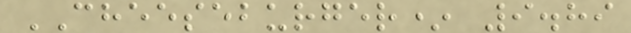CHEESEBURGER* 9.89
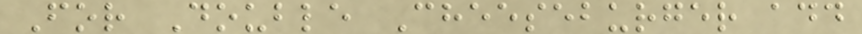For Double Cheeseburger add
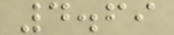4.69
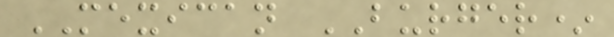MEXICAN BURGER*
